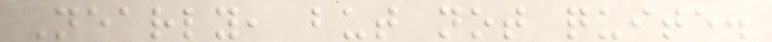Nearly, but not quite.
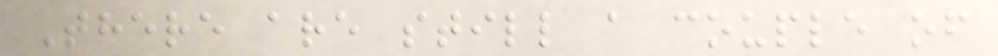There are still a couple of
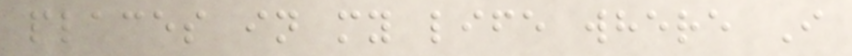places in my life where I
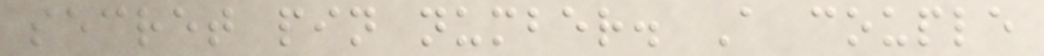secret pin number. A couple
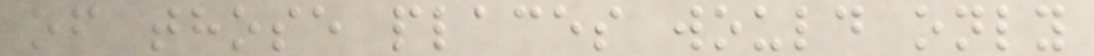of those places would only
